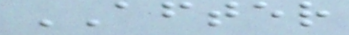AFTER
